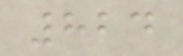824
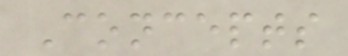Concepts
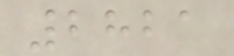2821
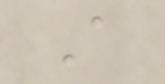A
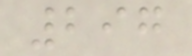297
